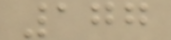177
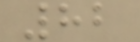82
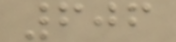606
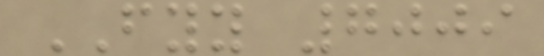FYY 7009
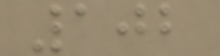102
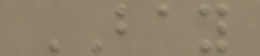BAY
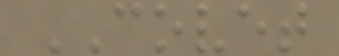COVET
